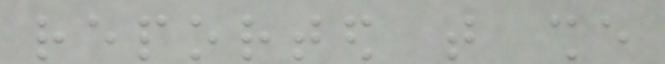reported that she
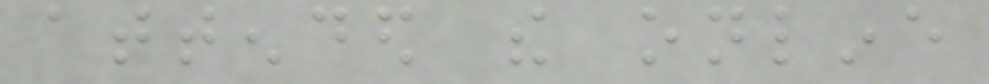attended the online
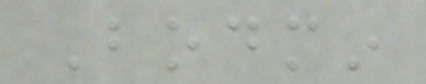Bodmin
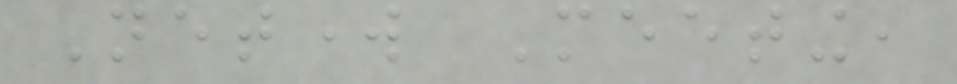Network Meeting,
